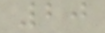20
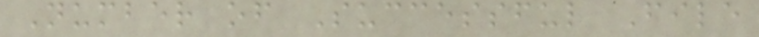Number of Successful File
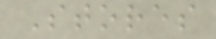Stores
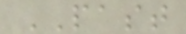PAST
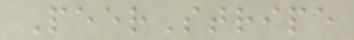PeerStripe
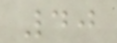40
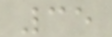35
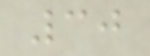30
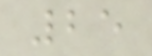25
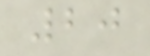20
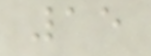15
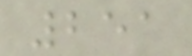251
